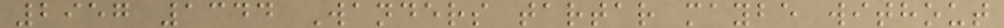2957 1344 Wanders tartar maybe without
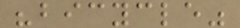"bicycle"
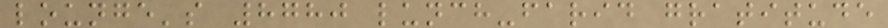lounge's 8780 lunch-farid gratitude
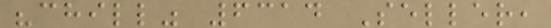"chill" 6314 Seller,
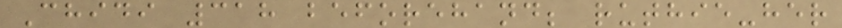Chidi 318 beforehand; ruthie-her
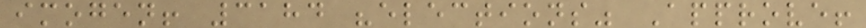imogen! 3184 "elections" Approve!
